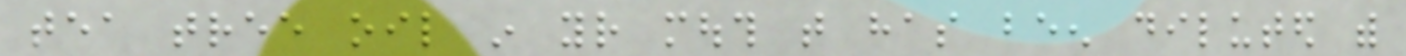tea tree oil in your mouth that has been diluted with
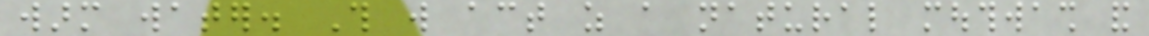warm water. This will act as a natural mouthwash and
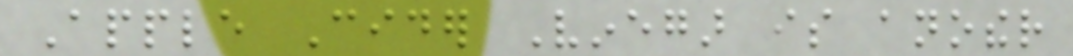Apple Cider Vinegar is another
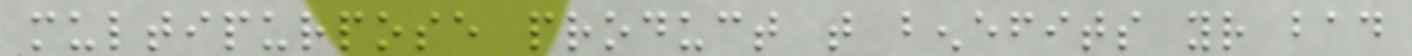multipurpose product that benefits your bad
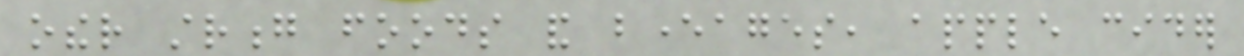other strong foods and beverages, apple cider
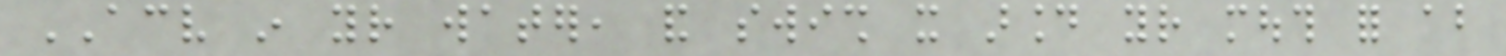ACV in your water, and swish it around your mouth for about
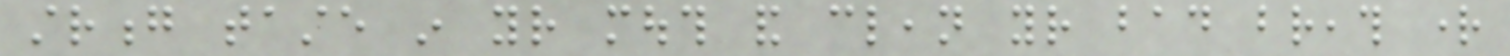strong taste in your mouth and clean your bad breath right
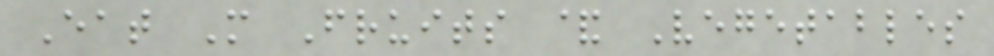Eat More Fruits & Vegetables
